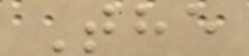The
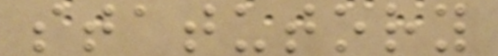statutory
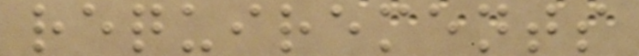requirements
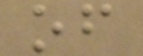of
